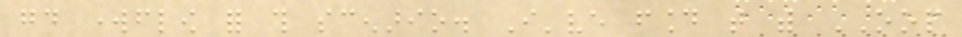good workflow for this scenario. I've found that with OOP
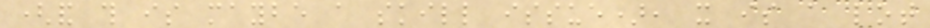(and this is maybe a skill issue), it is a lot
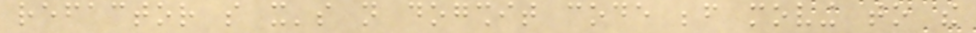refactor so it's not dogshit code before moving to the
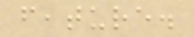feature.
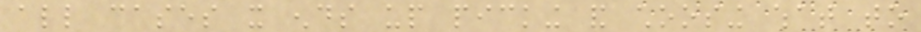all cases it ends up picking and choosing what to
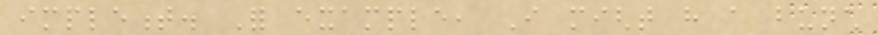implement. For example, I might have a bunch
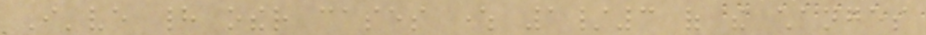I've had other cases where 1/3 of the changes
